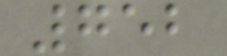752
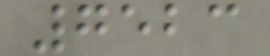7523
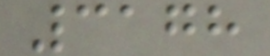3178
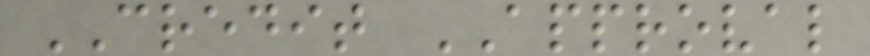CREDIT APPROVAL
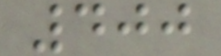400
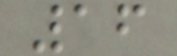16
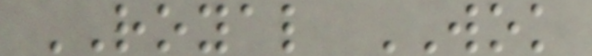ROYAL WOK
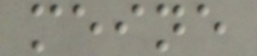meine
